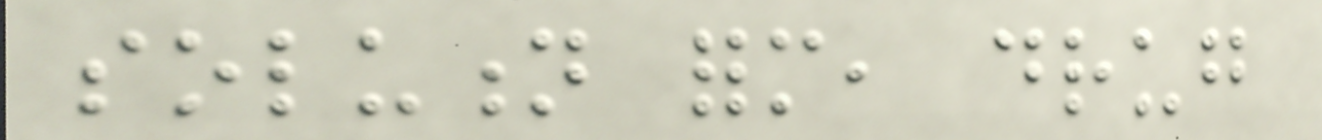solution form, drug
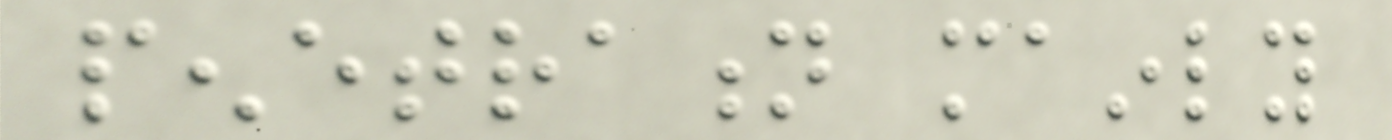penetration mainly
